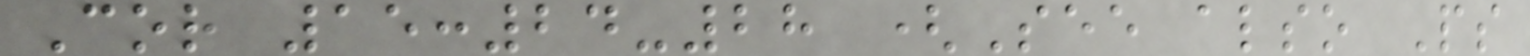Cor 15:24-28 (See also Ps
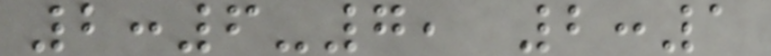2:6-7, 2:1
